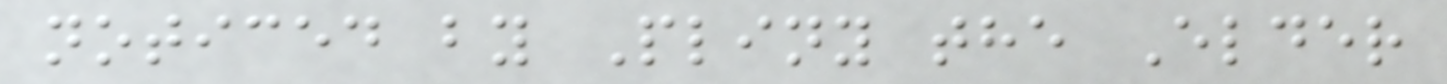noticed by Pliny the Elder
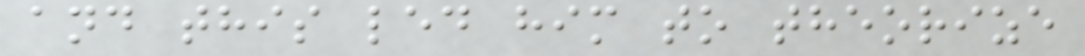and this led him to theorize
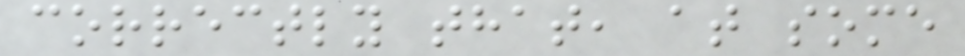correctly that, at some
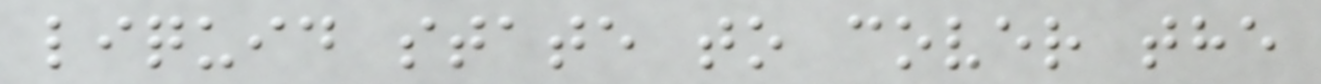liquid state to cover the
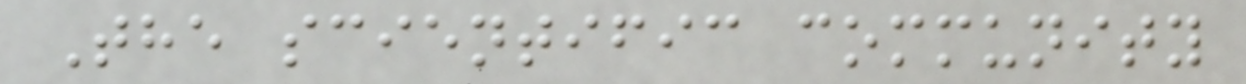The scientific community
